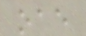oae
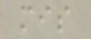mis
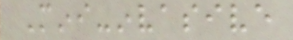Mini-invasive
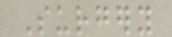Surgery
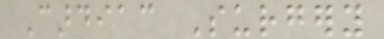Cardiac Surgery
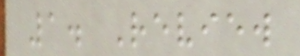1. Review
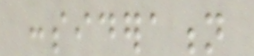consideration
